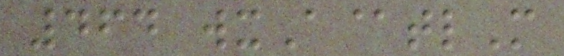464 wxA@tlM
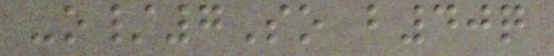-o/7So b40q
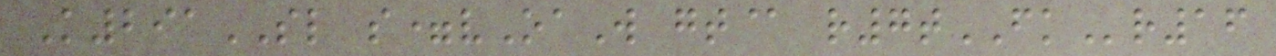K291SL s=vOaW gt@ r7tFKr16
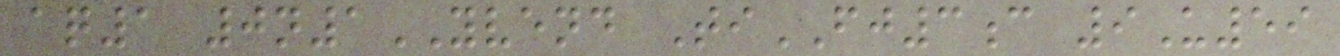aq1 0n1YVEND TiFJ3c 9U59
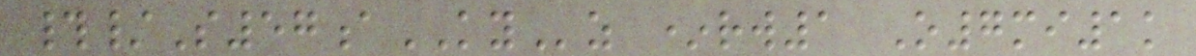#/S57aKYz *rw1 O7mi1k
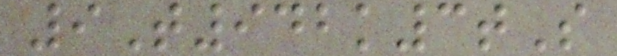9T942k3tS
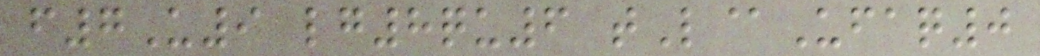f7U9 lg8qu6 tL@Ufaq0
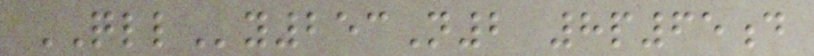QLLy253N2 8p65d
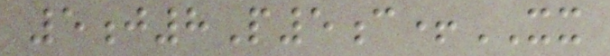5j8P5c+XX
